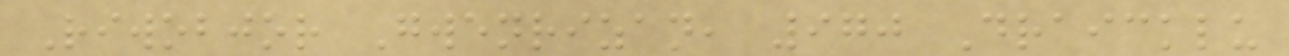Riwobjor Gwenrizan, 970 Draicklu
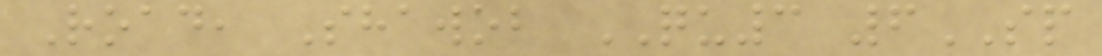Road, Shawob QU3 6SP
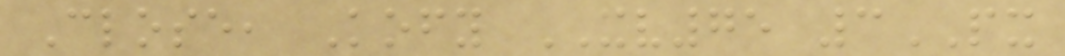Close, Kofy XV75 3PX
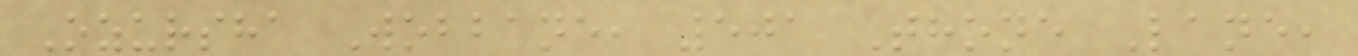Ozursha Wobbane, 501 Thone Lane,
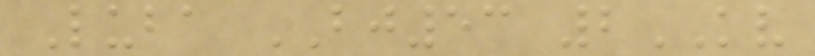Luba BJ53 2KV
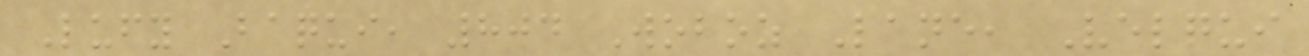Lufy Baqui, 804 Woboz Lane, Velqui
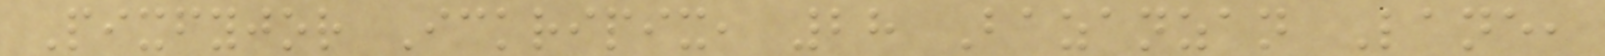Pixfyjor Ickripix, 28 Bazanzan Lane,
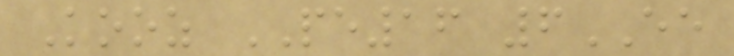Kooz PE16 6EE
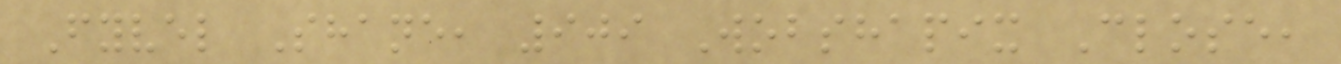Fyvel Shane, 909 Wobshapix Close,
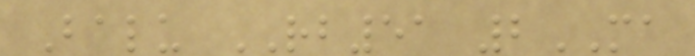Balu RB51 2MA
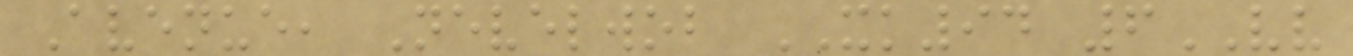Avenue, Nevelwob XK94 6VV
